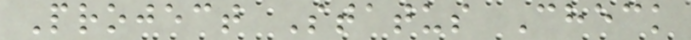Project Status Check
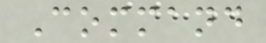Command
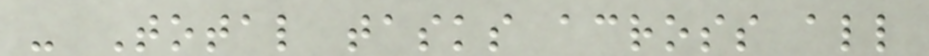- Total tasks across all
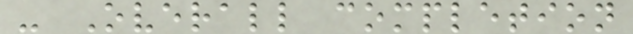- Overall completion
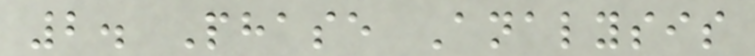2. Phase Analysis
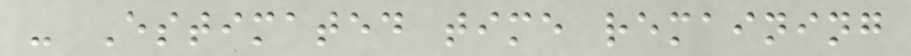- Estimated time remaining
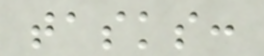tasks:
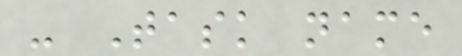- Task name
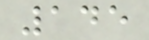145
